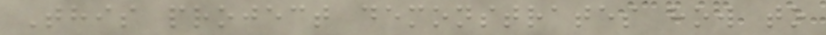This project demonstrates how to
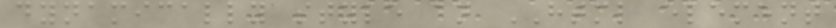dynamically style an HTML element
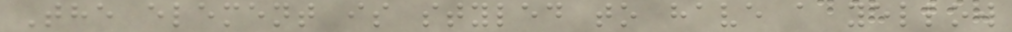The element is styled to have a yellow
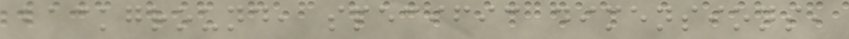background, specific dimensions,
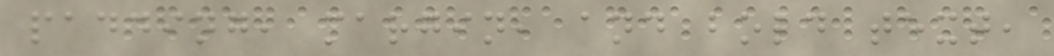padding, margin, and bold text,
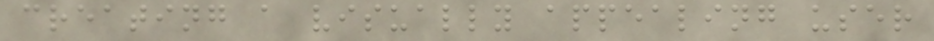creating a visually appealing user
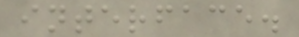interface.
